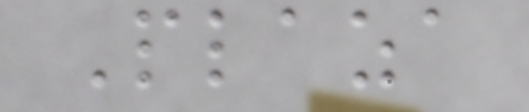Plaza
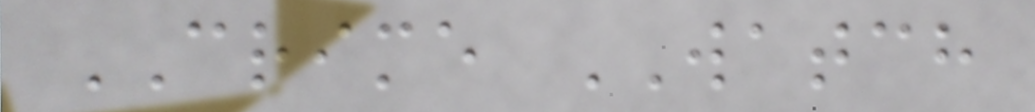CRIME WATCH
